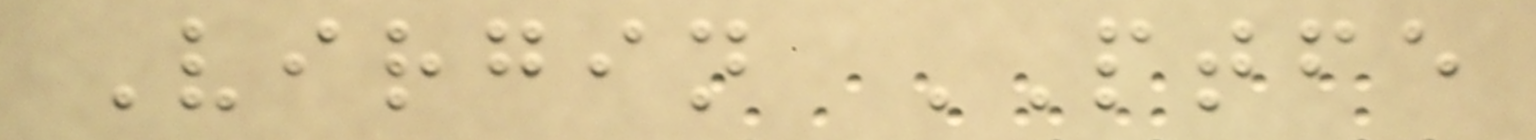Virgin PTFE
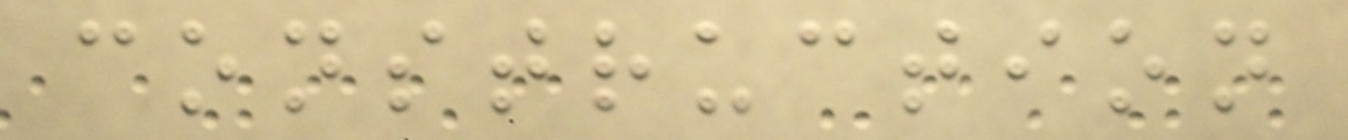construction
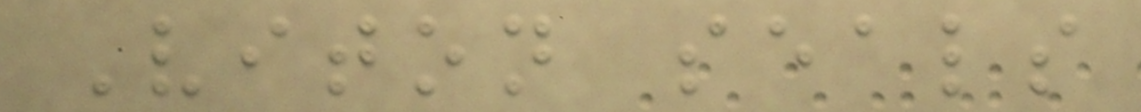Viton seals
